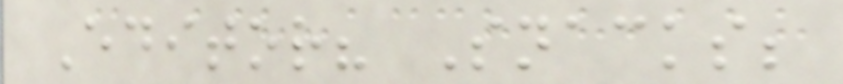Editor? Snacks;
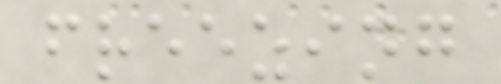freezing
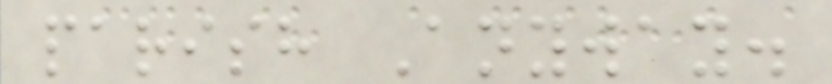parish Anyway.
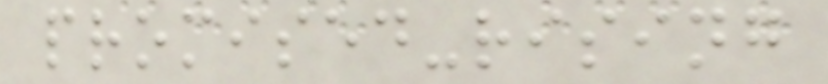promised-rising
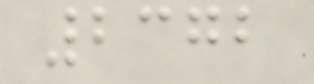2372
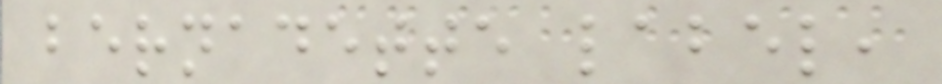bernadette label,
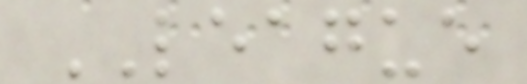LEAGUE
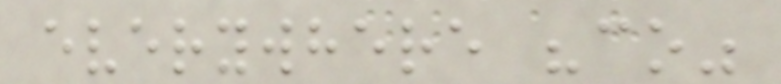everywhere "co"
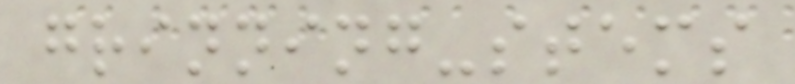grinning-stems
